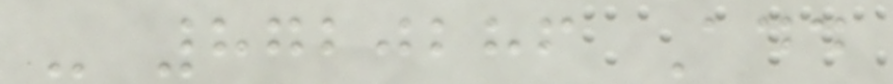- 8720286 Add
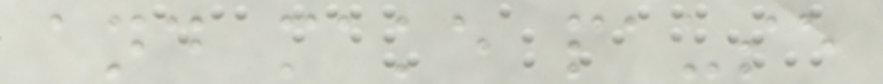and make pause
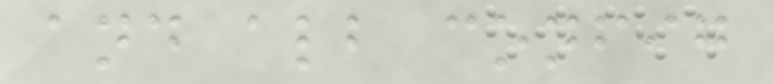and alb config
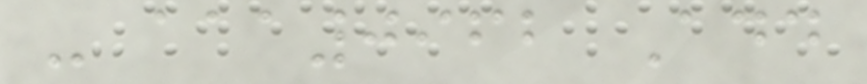- aaa0962 Add
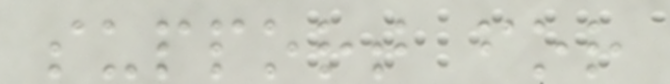support for
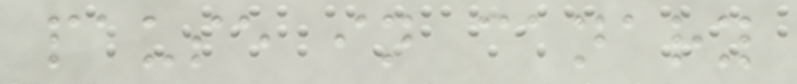pause in canary
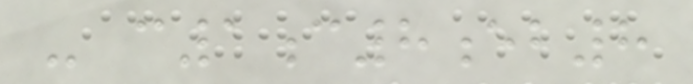- c1c8eb8
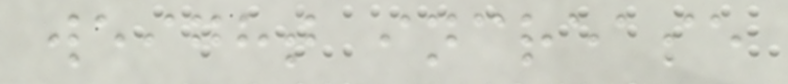weight increase
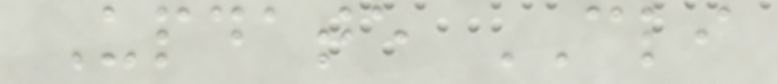Update CLI
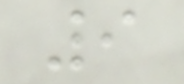9
